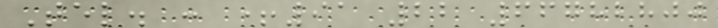Tel. : +91 22 66782800
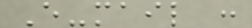E-mail :
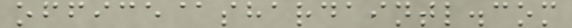office@shardaintl.com
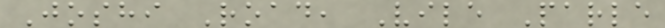Joshi Road, Vile Parle
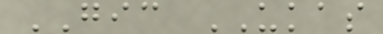GIC UKAS
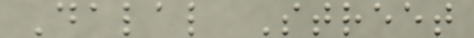Dalal Street
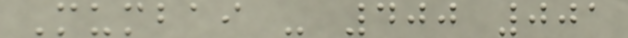Mumbai - 400 001
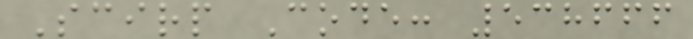Scirp Code: 538666
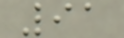91
